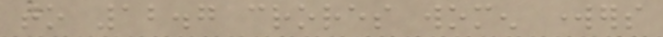to 12.7 crores women workers
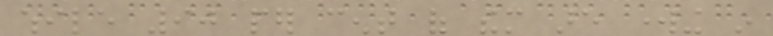while 90 per cent of them are working in
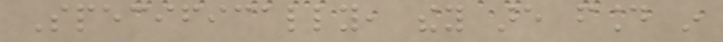Specifically, they are found in
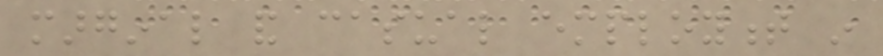marginal and casual employment in
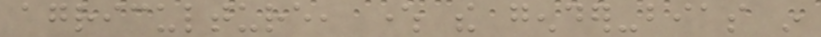agriculture, where the gender-bias in
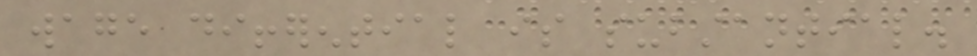wage differential is substantial.
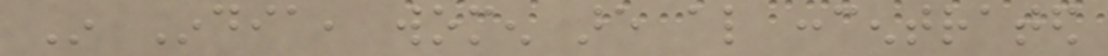In India, women are also concentrated
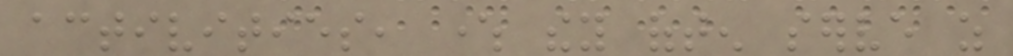activities, where they often serve as
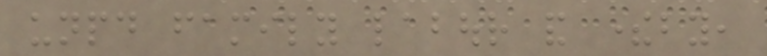unpaid family labour and thereby,
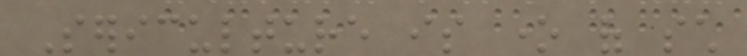Sericulture is one of such
